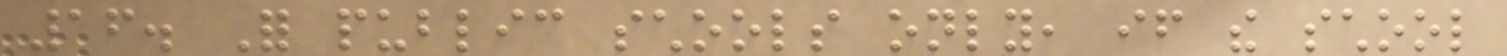16. For public schools only, if the school
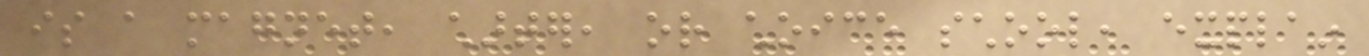is a magnet, charter, or choice school, explain
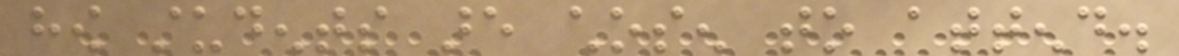how students are chosen to attend.
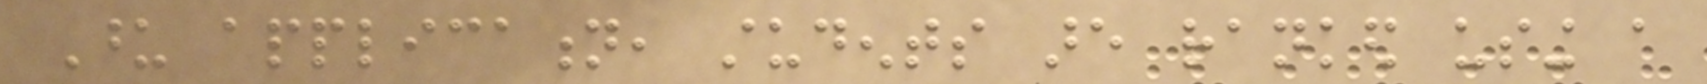Upon application, students are ranked using a
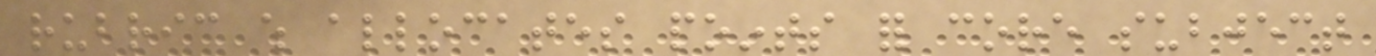rubric which allocates points for core subject
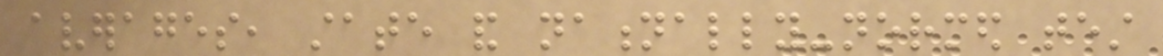averages, state and nationally-normed test
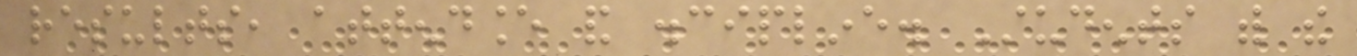results, attendance and discipline. Students with the
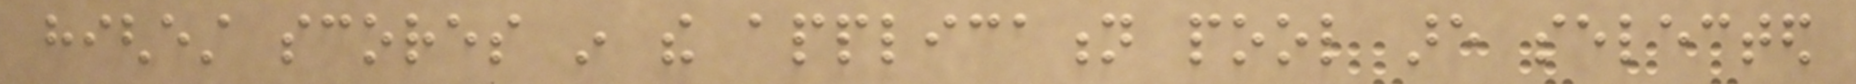highest scores in the application pool are selected
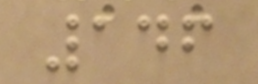146
